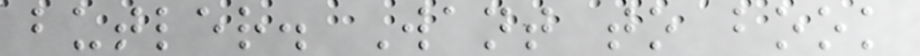butler. Want to book
